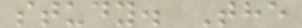study. The
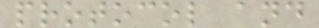protocol and
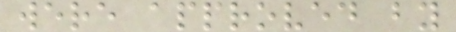were approved by
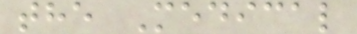the Medical
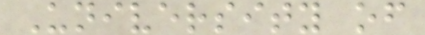University of
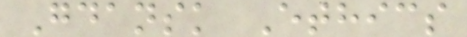Gdansk Ethics
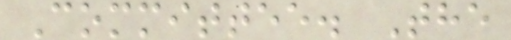Committee. The
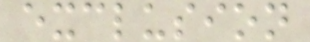exclusion
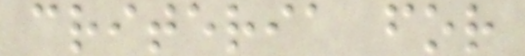criteria for
